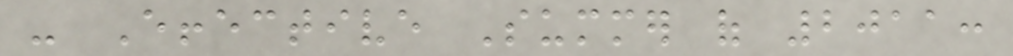- Effective Summer of 2011:
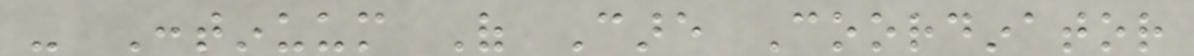- Continuum Of Care Coordinator
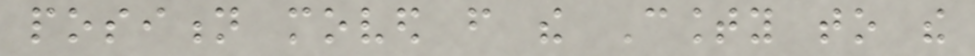position moved from the County to the
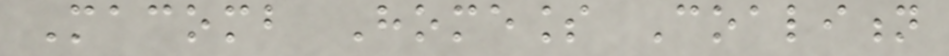Macomb Homeless Coalition
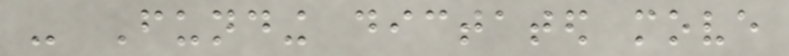- Funding dictated move
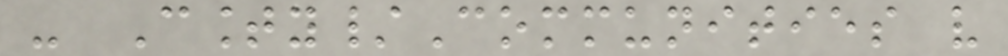- County/Communities very
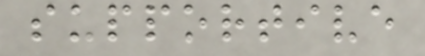supportive
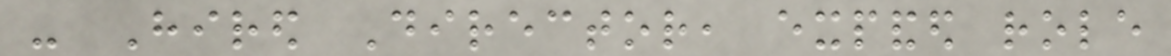- Hired Director, expanded role
